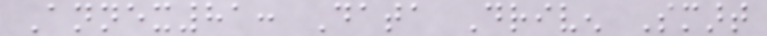Annex81: Data Driven Smart
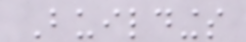Buildings
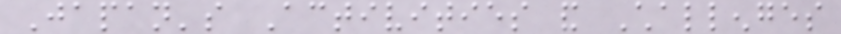Japan's Activities and Challenges
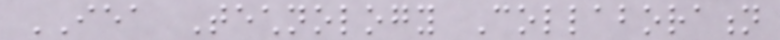IEA Technology Collaboration
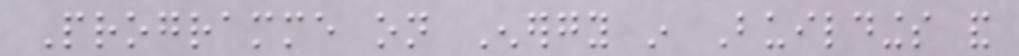Programme on Energy in Buildings and
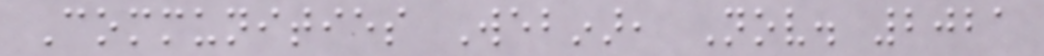Communities Webinar, Nov. 2021
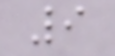9
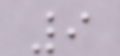9
